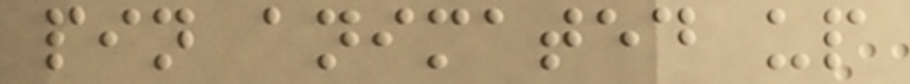pin animated up
